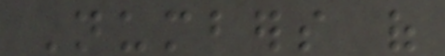Numbers of
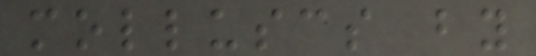molluscs by
